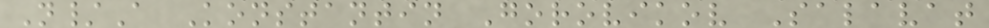N/A Konstantin Gorovikov Salavat
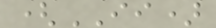(II)
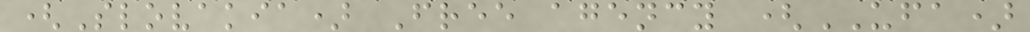(Slovakia) Free agency (UFA)
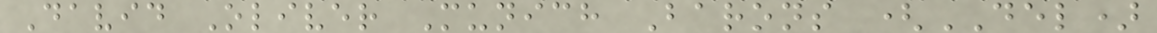David Oliver Munich Barons (DEL)
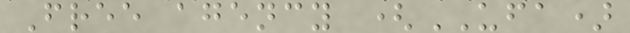Free agency (UFA)
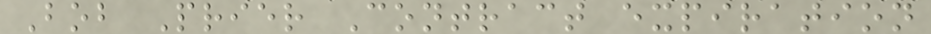Bob Prier Contract expiration
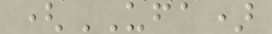(UFA)
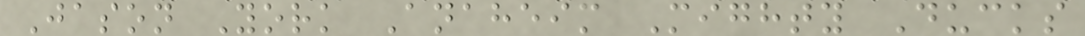Jason York Anaheim Mighty Ducks
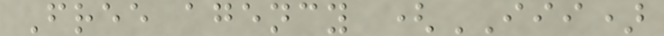Free agency (III)
